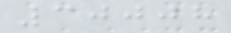30008
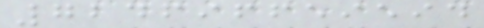724696659594
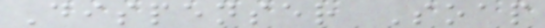Dispenser Soap
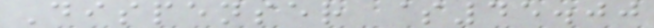Dispenser $45.00
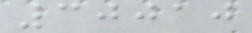30010
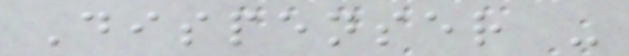Dispenser -
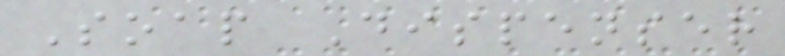Soap Dispenser
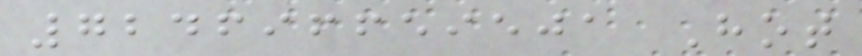724696659501 Hot
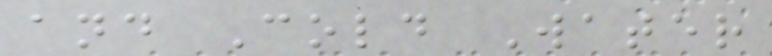and Cold Water
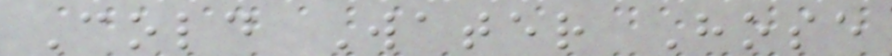Cold Water Hose
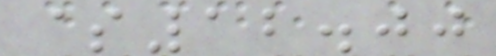$12.00
